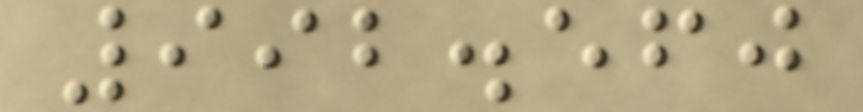992.560
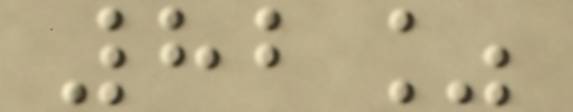82%
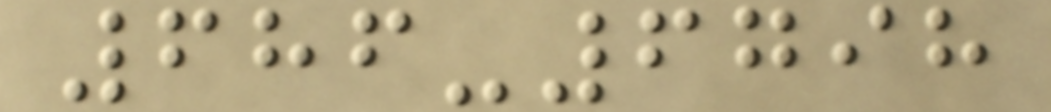686-6798
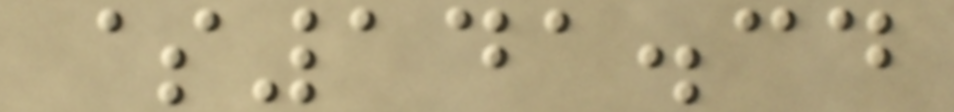$141.34
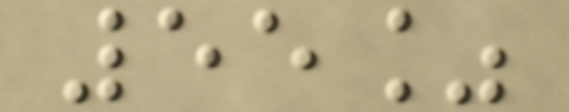55%
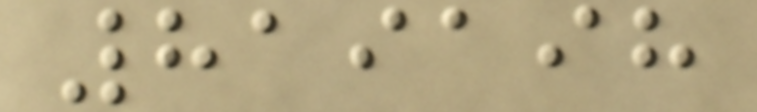819198
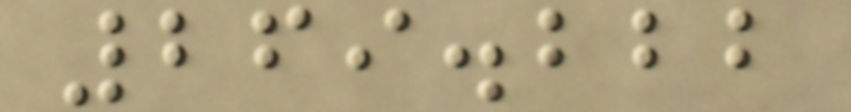269.222
